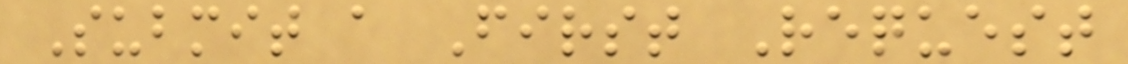Submit a First Request
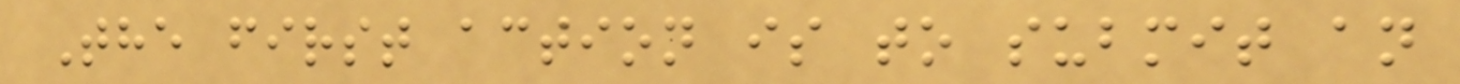The first action is to submit an
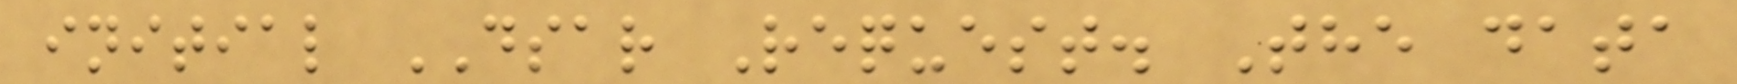initial DSAR Request. The data
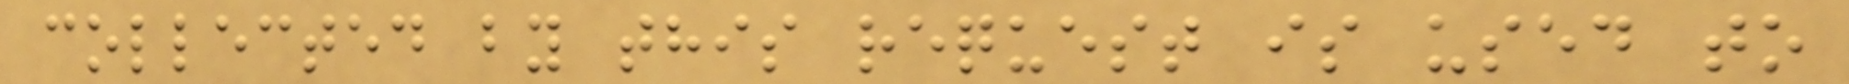collected by this request is used to
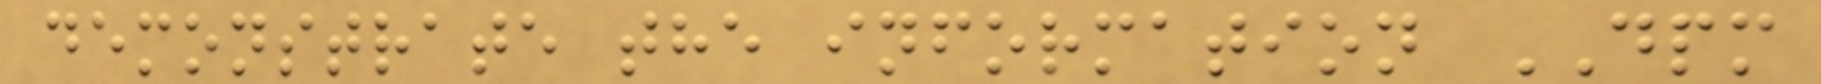demonstrate the information DPM
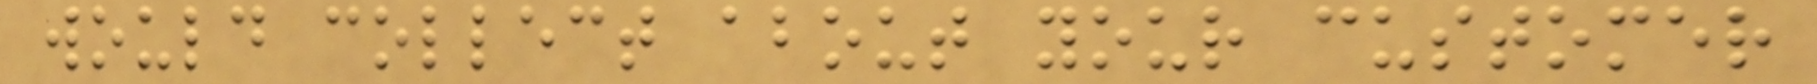would collect about your customer
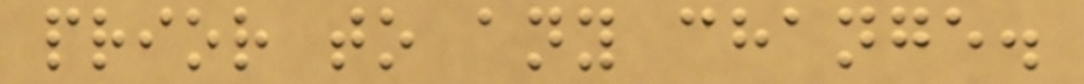prior to any change.
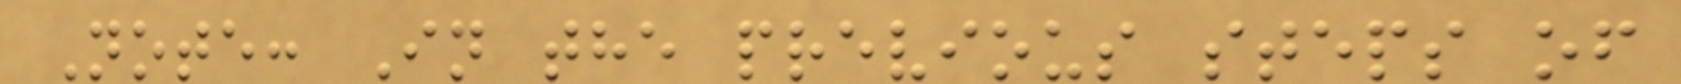Note: In the previous steps of
